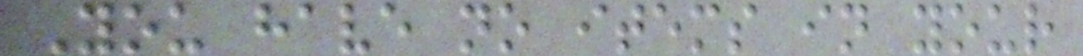You have no items in your
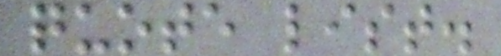quote list.
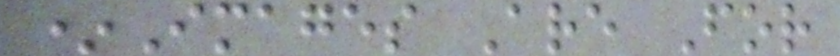*Images Are For
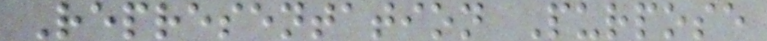Representation Purpose
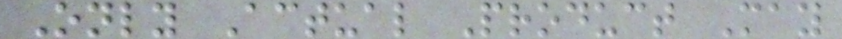Only Actual Product May
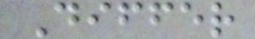Differ
